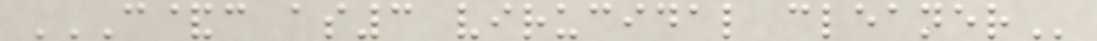C&C AS3 VIRUCIDAL CLEANER
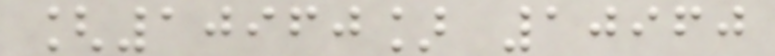[10960] 10960
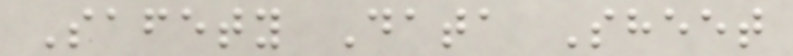Safety Data Sheet
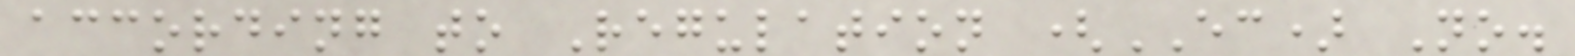according to Regulation (EC) No.
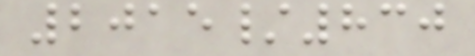2015/830
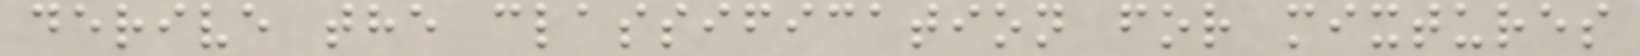derive the classification for mixtures
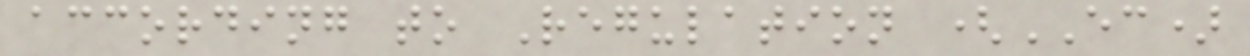according to Regulation (EC)
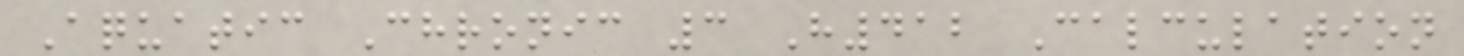Aquatic Chronic 3 H412 Calculation
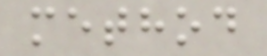method
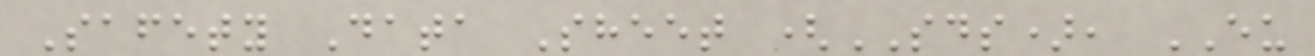Safety Data Sheet (SDS), EU
